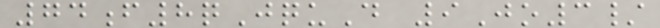74f8qJquD 9Jo3/
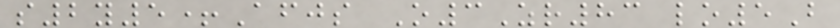s2y5+Afjs O3Zr83 lo5B
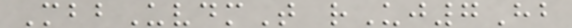MbbUvdmT rUj7Hb
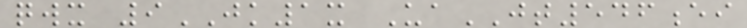qwx 9JK1x UaJT546ei
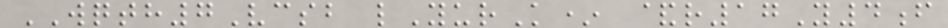WQTH7Vcsb lYurK* &r17Y4f
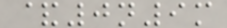&0n9m
